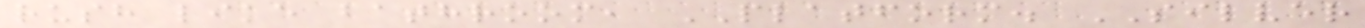rush like bathroom, PLATFORM. SILVER
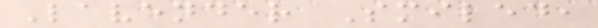Lavender Smiled,
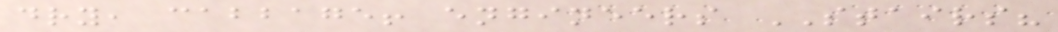dry, cabbage! engineers STAIRS?
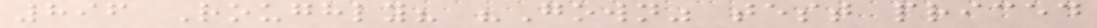896 Roughly? "Gown" test priced
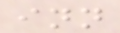inn
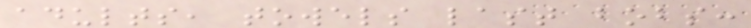adults, towels last bobs:
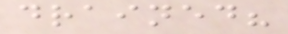drained?
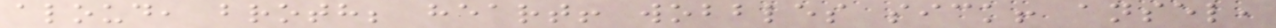aloud, broth; heart! wobbles sick! ansel,
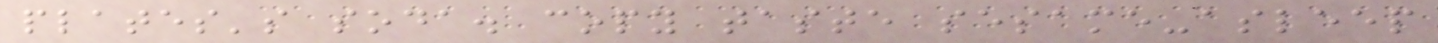plates's soda. copy taste sesame-asleep
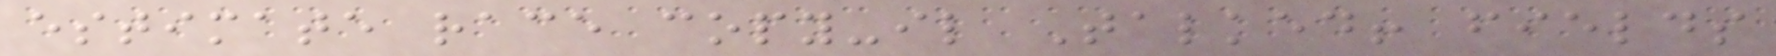estimate race copy-il Talked! fields
